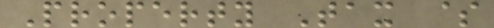Property Tax $
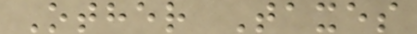Other Taxes
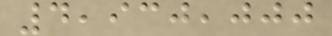4,930,000
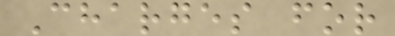Charges for
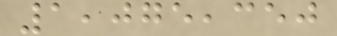1,075,350
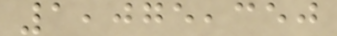1,075,350
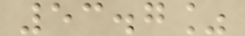53.7%
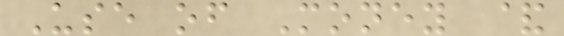Use of Money &
